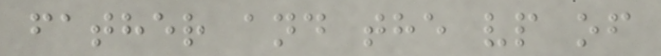father and the vp of
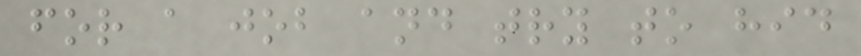for a job and try to hid
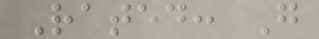Rated: G
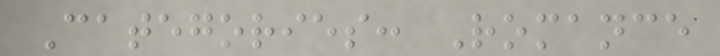Categories: Romance
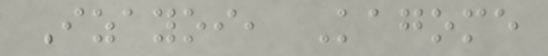Izayoi, Kagome
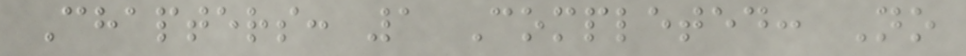Chapters: 1 Completed: No
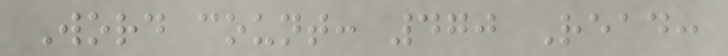Word count: 470 Read:
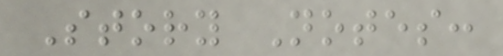Story Notes:
